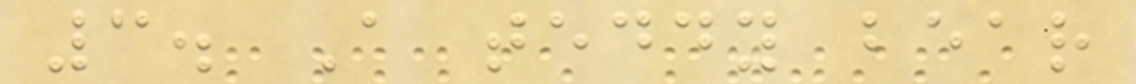3. A teddy bear
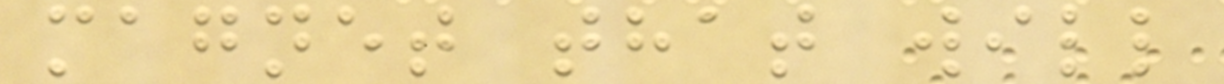magnet that will
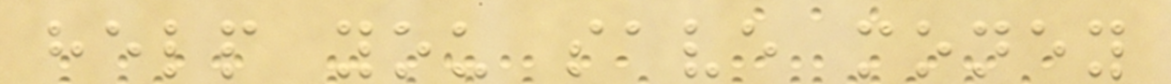help you save money
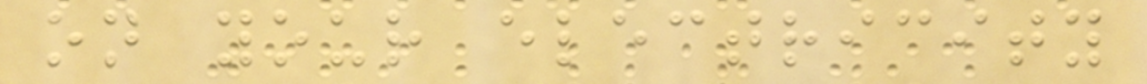on your electricity
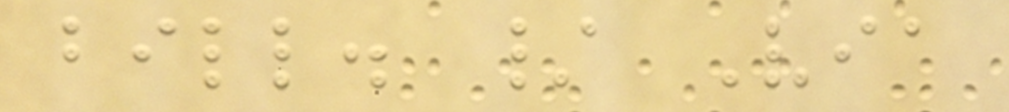bill. / Via
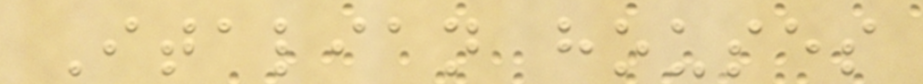Italian houses
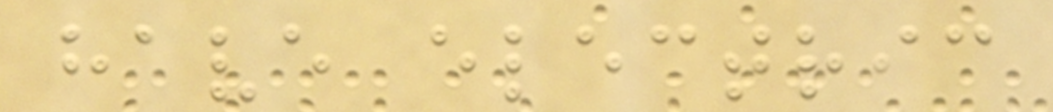have electric
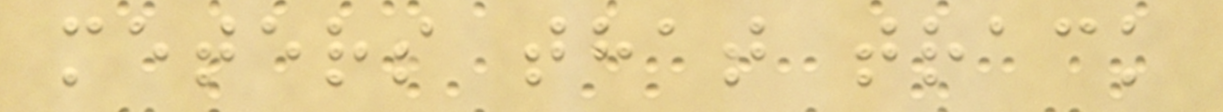meters that track
